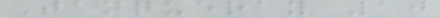Tanqueray 10
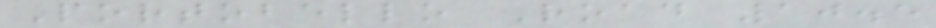Portobello Road 10.5
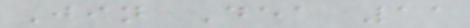Jin Dea 11
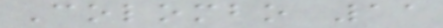Colombo 11
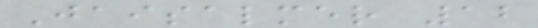Jaisalmer 12
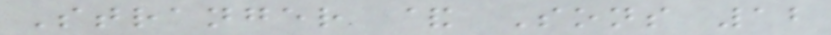Stranger & Sons 12
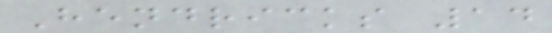Hendricks 14
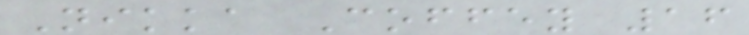Nikka Coffey 16
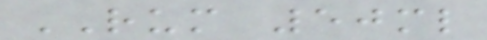RUM 50ml
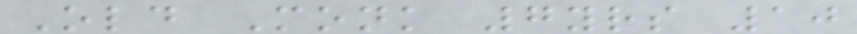Old Monk 7yrs 10
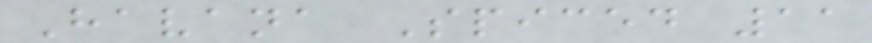Havana Spiced 11
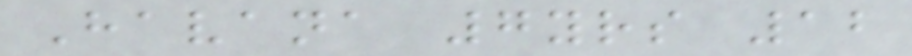Havana 7yrs 12
